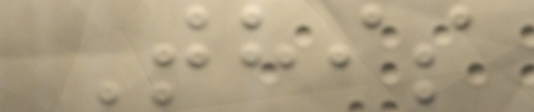This
